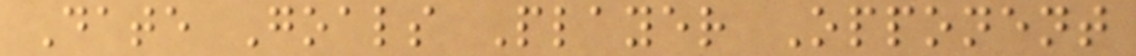Date Goals Player Opponent
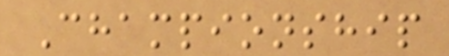Championship
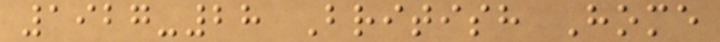1927-28 British Home
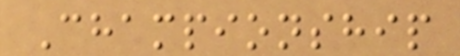Championship
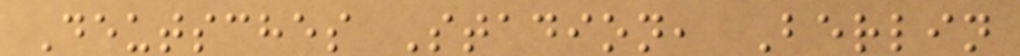Deutsches Stadion, Berlin
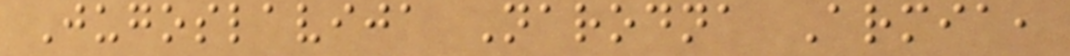Jugoslavija Narodna Armia,
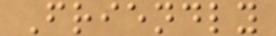Friendly
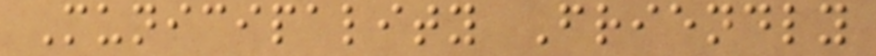Municipality Friendly
